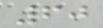60
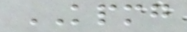KPMG
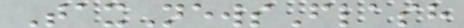TaxNewsFlash
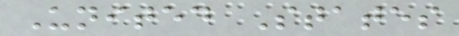United States
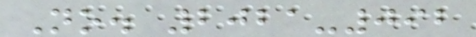No. 2021-092
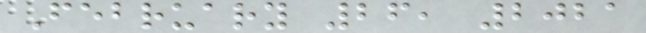February 26, 2021
